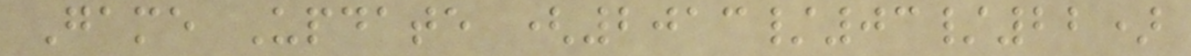Game Update (2013/03/22)
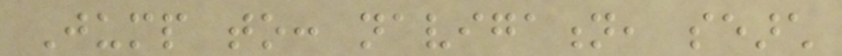Jump to: navigation, search
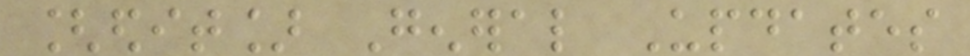[edit] General Updates
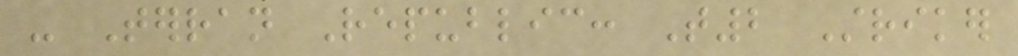- Terran Republic: T2 Striker
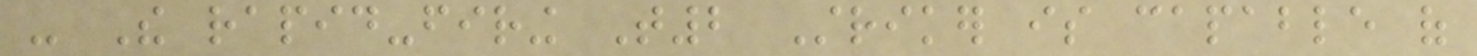- The rapid-firing T2 Striker is capable of
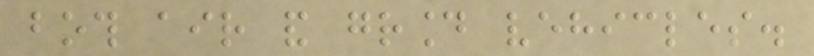both air and ground vehicles.
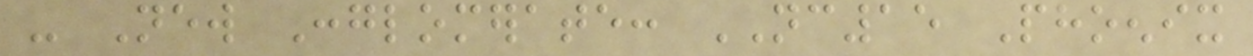- New Conglomerate: NC15 Phoenix
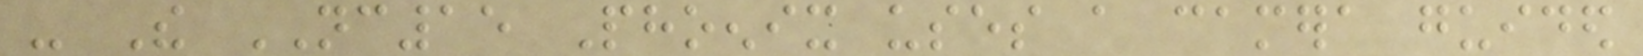- The NC15 Phoenix uses a camera guided
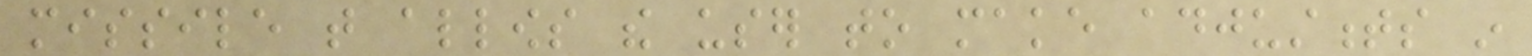missile that allows the user to make adjustments in
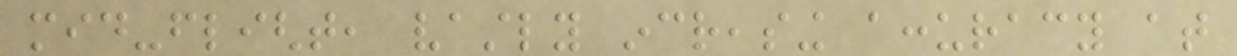mid-flight, vastly increasing accuracy at
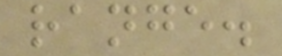range.
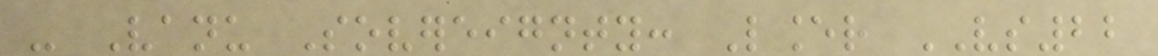- Vanu Sovereignty: Lancer VS22
